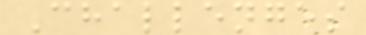Challenges
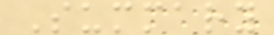Summary
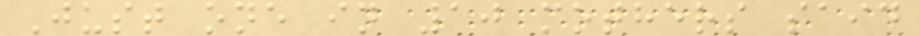Just one in 10 mothers said
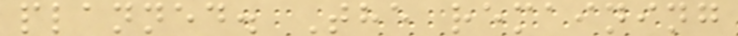planned. The remaining
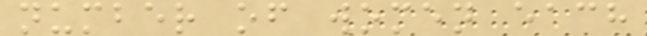number of women each
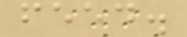feed.
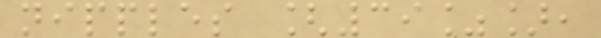nipples [39%],
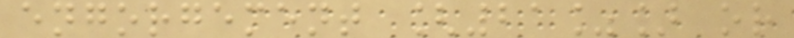engorgement [21%] or
